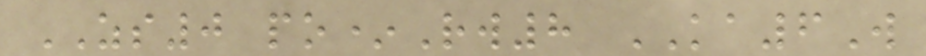ZS0 po*Rw8 KA6W
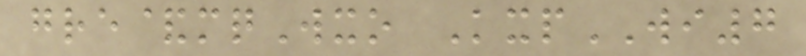gre&mqWxo KxpWI7
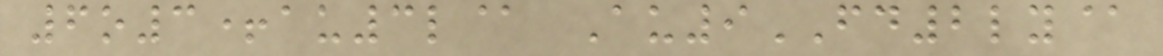6o3+au3l@ Au9FD2ly@
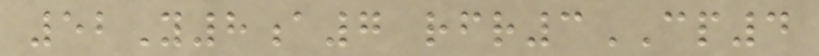52Y8a7 rfr3CP4
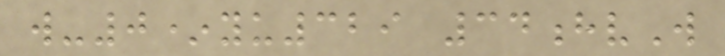w-0*yu329 34hvW
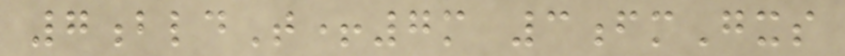7bldT+7m 3fmGxs
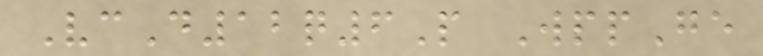VcD12q6P WppGe
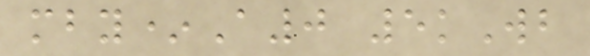mby*A0 5kWb
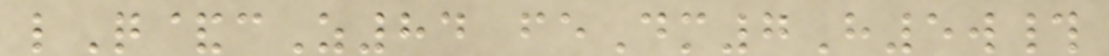lQ&cZ84 feDm7H5w#
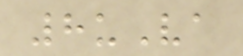8uVa
